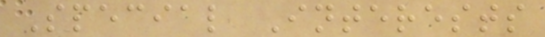Special Interests
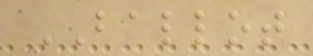BALLOT
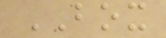BOX
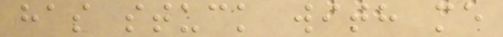has stuck with me
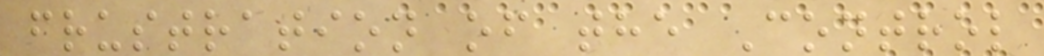frustration of the Control
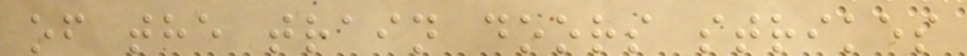of the train doors strikes
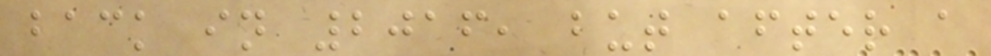back in 2016, but after a
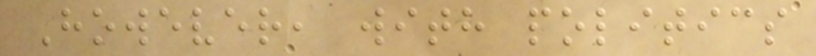However, with politics
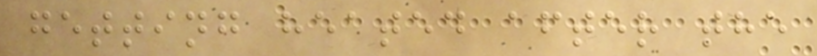getting heated after the
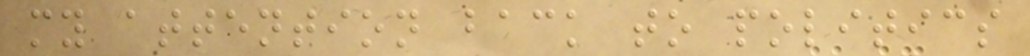my attention back to politics
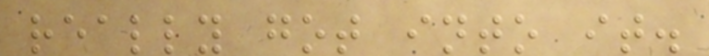really got into it.
